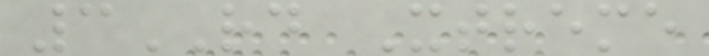3RD Xtreme
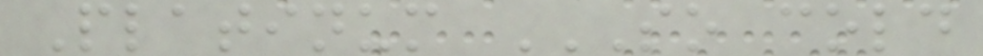Platinum SO COLD
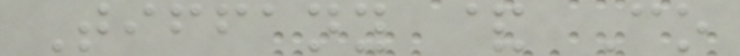Tiffany & Co
